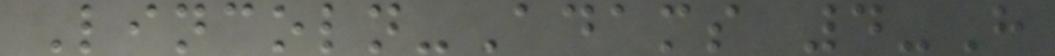Lincoln-Adams 4-H
